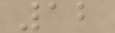12
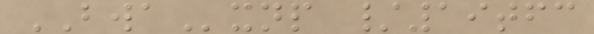BWAxnp /19tfc
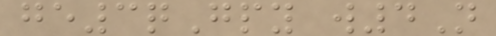ge3qGpy w4N
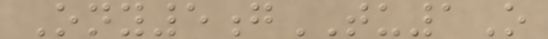Ony5gTU1O
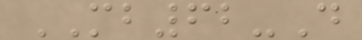MB62-D
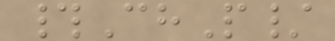#ChP/
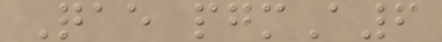Qae pgmA6
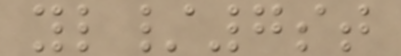yl/7st
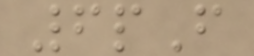6pF
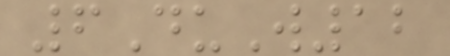6DuW12
